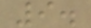9.
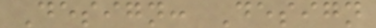Design: Design
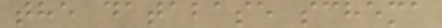the database schema
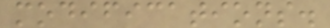modifications.
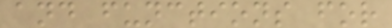and functions for
